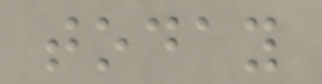today
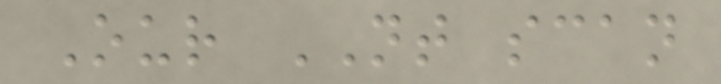Our NT scan
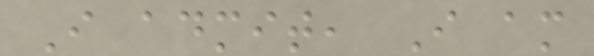I admit, I am
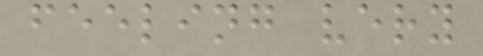feeling very
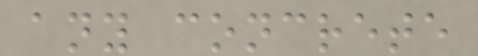any concrete
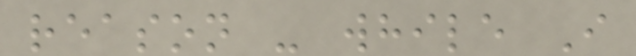reason - while I
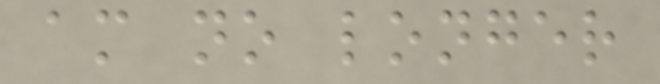am no longer
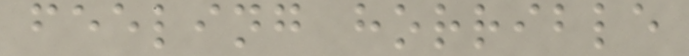feeling horrible
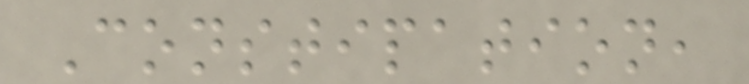Constipation,
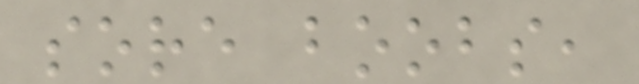sore boobs,
